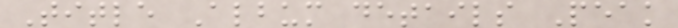Title Album details Peak
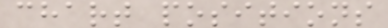chart positions
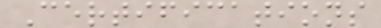Certifications
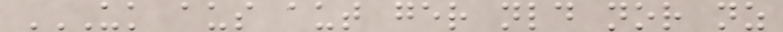UK AUS AUT GER NLD NOR NZ
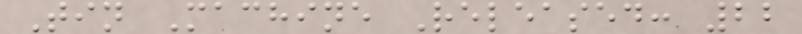Tin Machine Released: 22
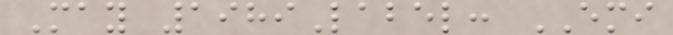May 1989Label: EMI
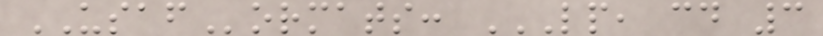USAFormats: LP, CD 3
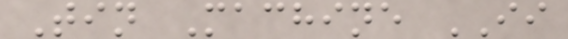Tin Machine II
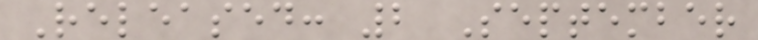Released: 2 September
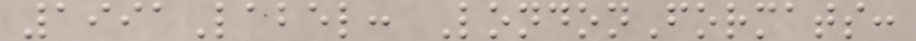1991Label: LondonFormats:
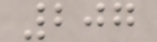207
